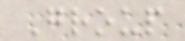Group
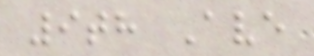9th Ave
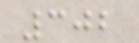302
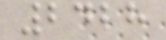2428
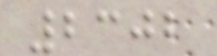2302
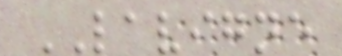LAVIGNE
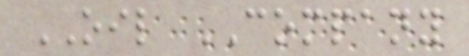OIL COMPANY
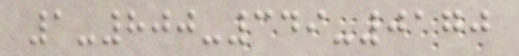1-800-349-0170
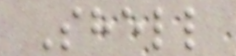Shell
